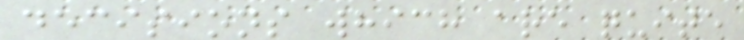decisions which are quite
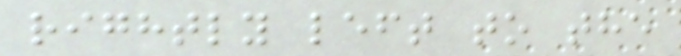rightly left to the
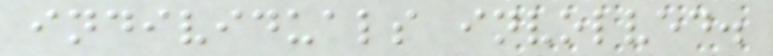individuals involved.
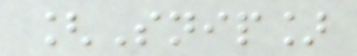[Snip]
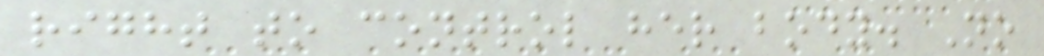right to control her body. No
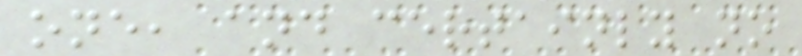one, and certainly no
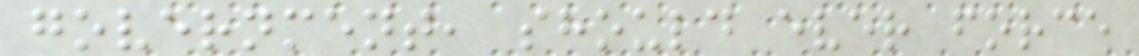government, should ever force
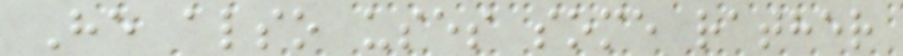He also uses some rather
